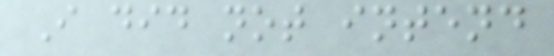I did not intend
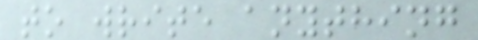to write anything
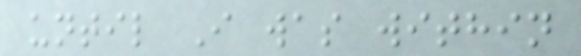until I was within
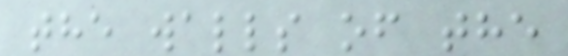the walls of the
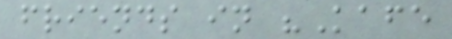friends in "Kafe
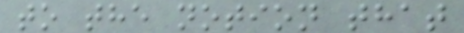to the notion that
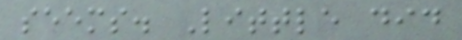seems. Little did
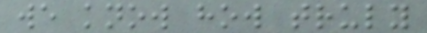we know how truly
